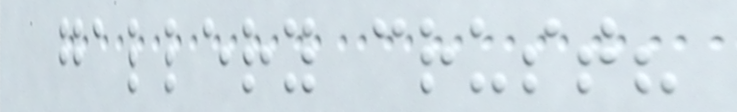gallery crust?
